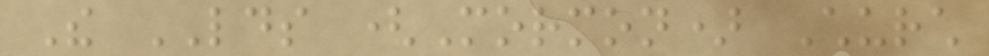The LDS (Mormon) Church
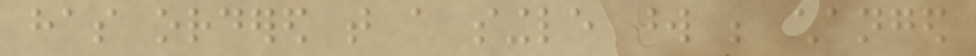has ordered that a single word be changed
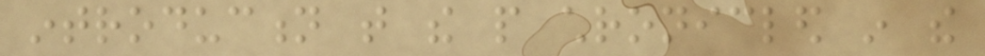introduction that the people chronicled in the
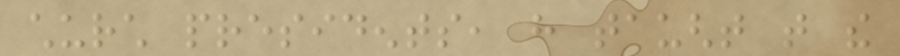church presidents, have taught that the
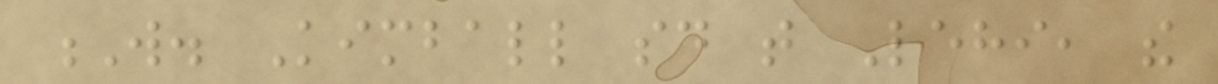W. Kimball said that Lehi, the
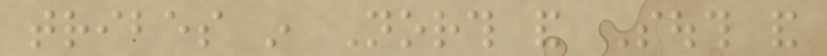tribes in North and South and
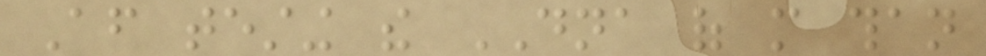After testing the DNA of more than
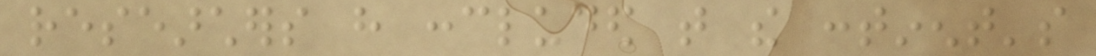researchers have concluded that the continent's
